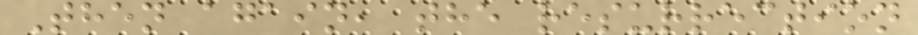Then again, the resurrection
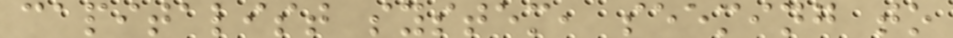capitalist system, seeming to
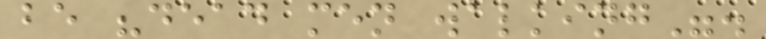be "dead men walking".
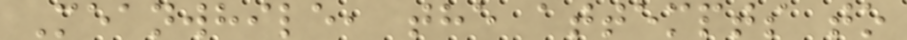Meanwhile, the attempts to
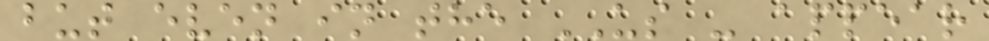but even in the US - appear
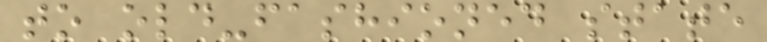to old-fashioned state
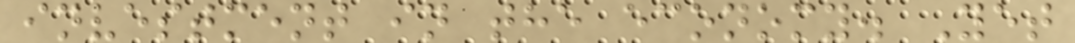investment in the economy. Yet
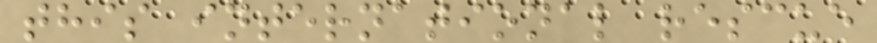this international rescue
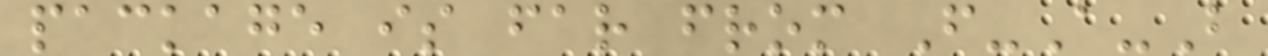package is far from F-A-B
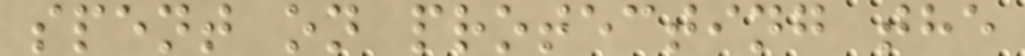spent on protecting the
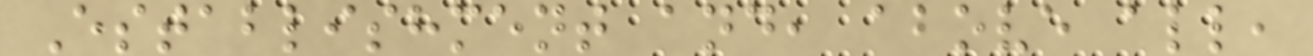Establishment and, above all,
